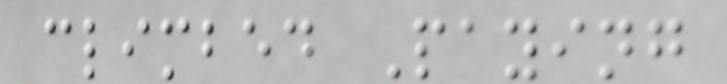climbed Paying
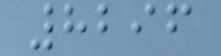8296
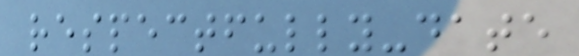respectfully-date
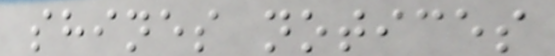shines notices
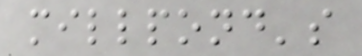millpond's
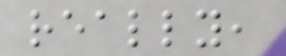really,
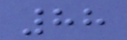88
